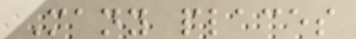Many places
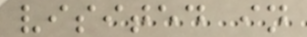visited in
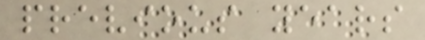previous years
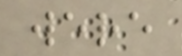were
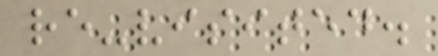re-visited.
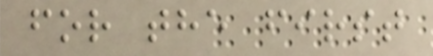for the first
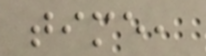time,
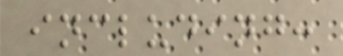including:
